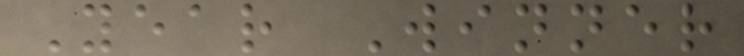Year Winner
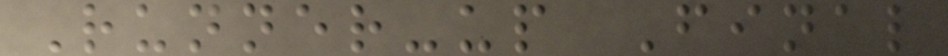Runner-up Final
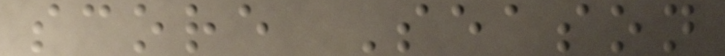score Season
